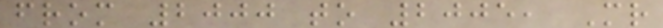from 2000 to 2005, Mr
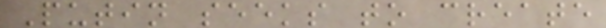Putin seeks to create
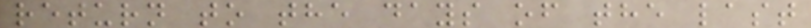return to the days of the last
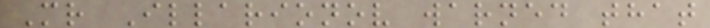Mr Illarionov warned that
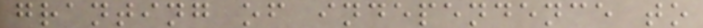granting of independence to
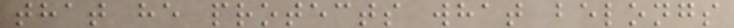that he protects what belongs
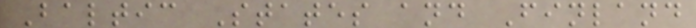Baltic States and Finland
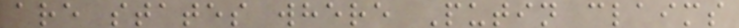are states where Putin claims
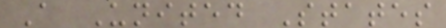A United States
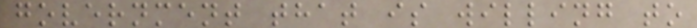government that is willing to
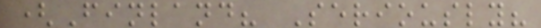(Finland? Seriously?
